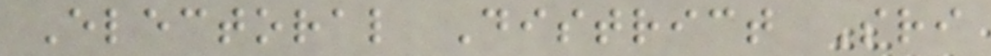Electoral District Sri
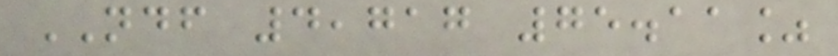NDF 4,717 75.11%
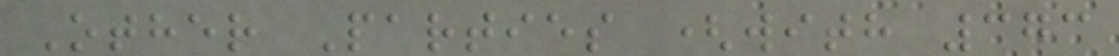Other Parties (with 373
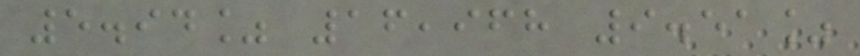5.94% 16,968 9.51%
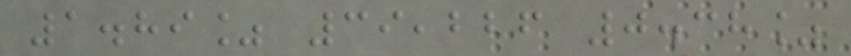1.89% 39,226 0.38%
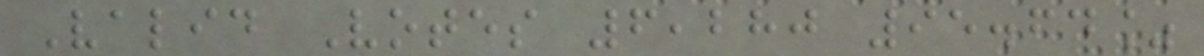Valid Votes 6,280 95.64%
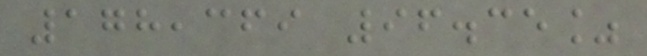178,369 96.35%
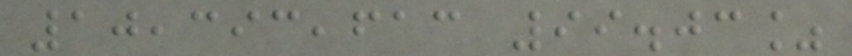10,393,613 99.03%
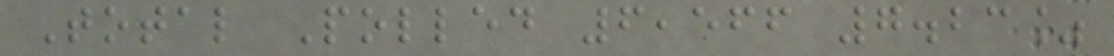Total Polled 6,566 7.23%
